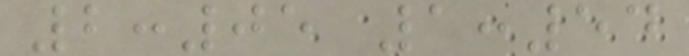2:05 1:54
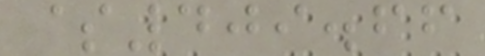$409.66
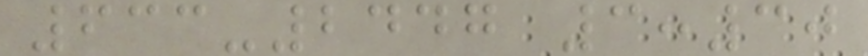633-2447 3:30
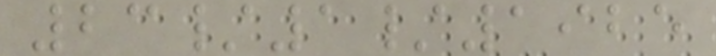23/1/1925
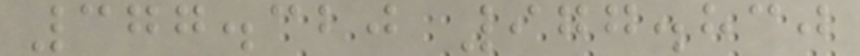377.320 977.830
